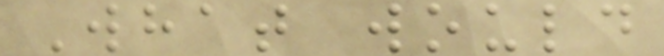What would
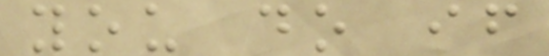you do if
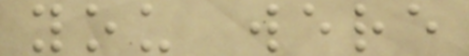you were
